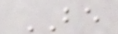BE
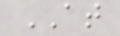AT
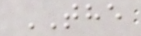THE
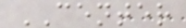CENTER
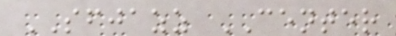SFJAZZ CENTER
